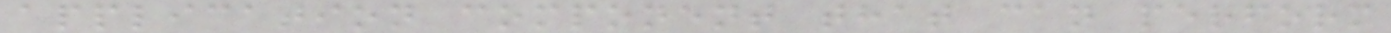application component that can perform
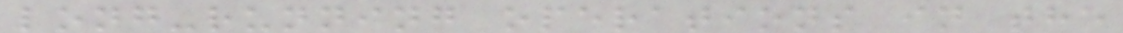long-running operations in the
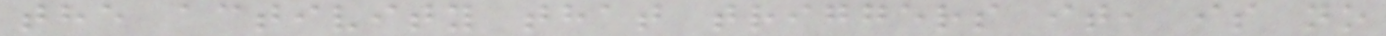the activity that triggers it, is no
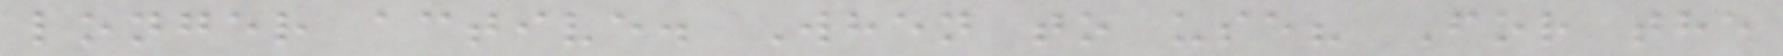longer active. When to use? For the
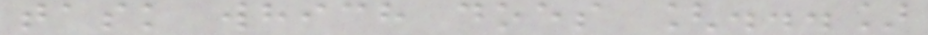task which does [...]
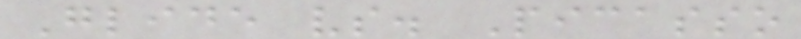Glide vs. Picasso
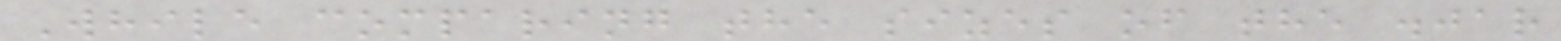While comparing the sizes of the .jar
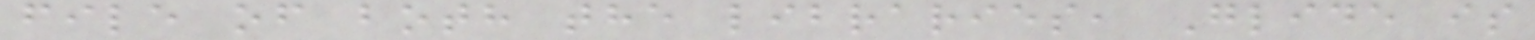file of both the libraries, Glide is
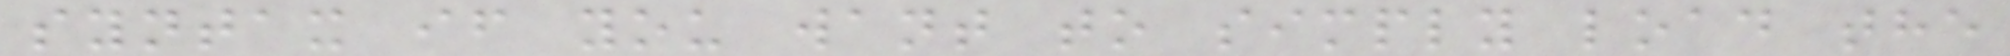syntax if you want to simply load the
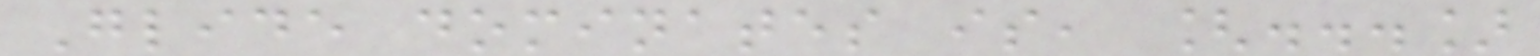Glide dominates is, [...]
